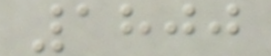1800
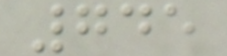745
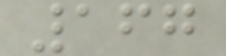167
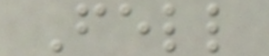Fell
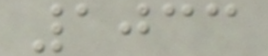1033
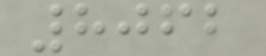8062
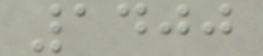1400
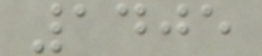1405
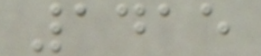1415
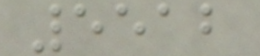5512
